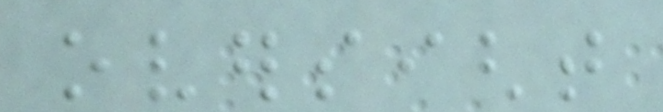oversight
